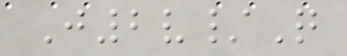J2v/Q
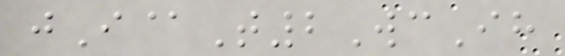jI@T2WcIh
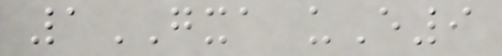1GXA uE9
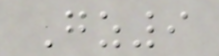Gz9
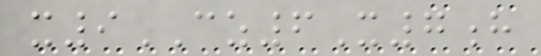x9CZ6X7h
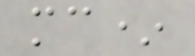mc*
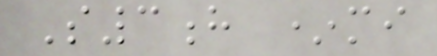S3h *mi
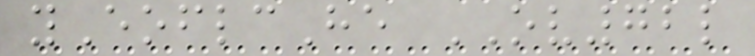yEoflcHe OV72l
